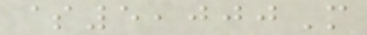$5,000M
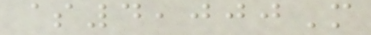$4,000M
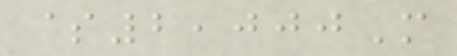$2,000M
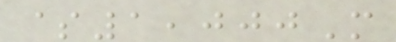$1,000M
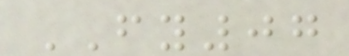FY07
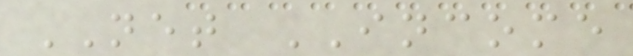NET INCOME
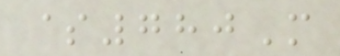$780M
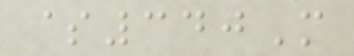$340M
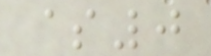$0
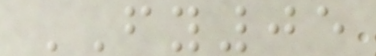FY05
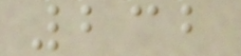232
